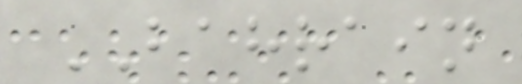BAHRAIN
